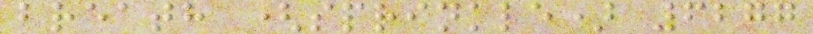breath (sprinkle) 6277
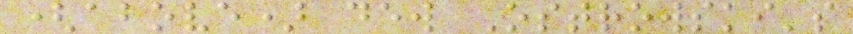(above) dew Ostrowski's
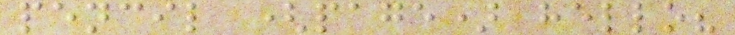pencil (page) hello?
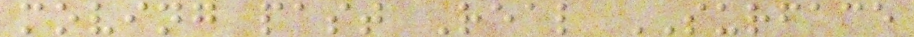moving past Real SURFACE
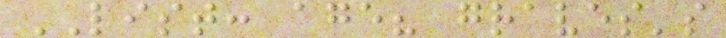LIST: age? graves's
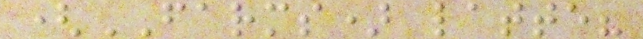(FARMS) latte?
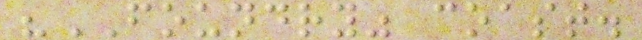"FOUNDRY" coast.
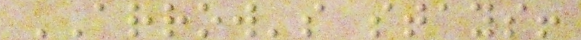ARROW's stays!
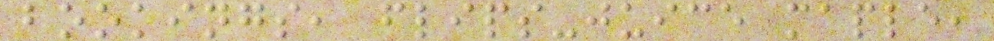bookings, flips-juice maple,
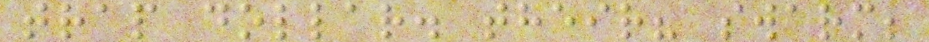trap dollar. their? swarm;
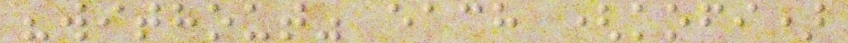"without" each (kofi)
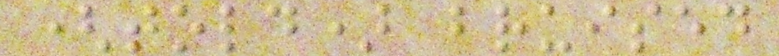(told) bruised
